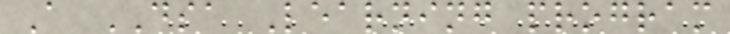A DSA Learning program
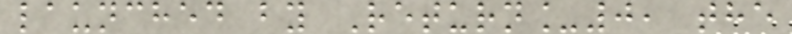launched by Return_0, the
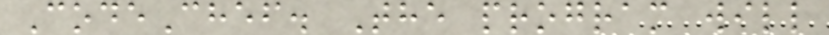CodeChef. The program will
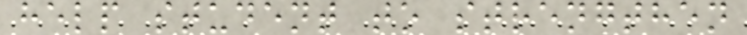help student to strengthen
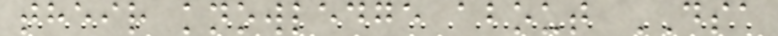their knowledge about DSA
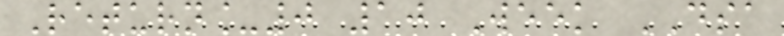Return_0 10 Week DSA
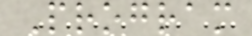Program
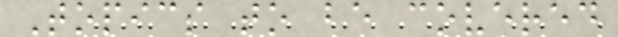Topics to be covered
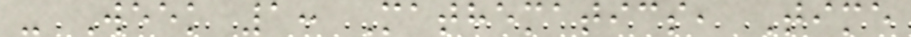- Week 1: Mathematics, Time
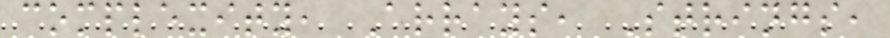complexity, Arrays, Strings,
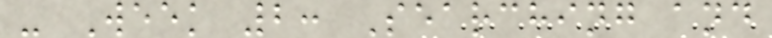- Week 2: Searching and
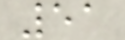51
